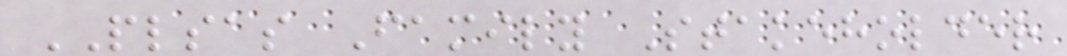PLSAS Family Stakeholder
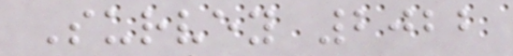Survey 2022
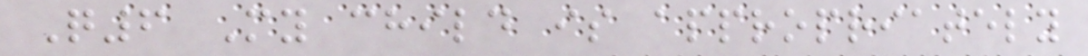Q6 My child is appropriately
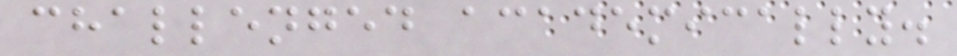challenged academically.
